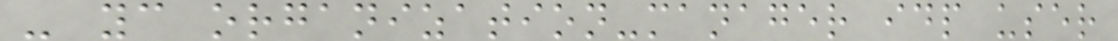- yc organization-manager idp user
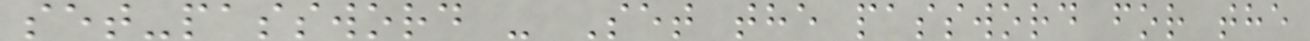set-password - Set the password for the
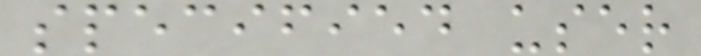specified user
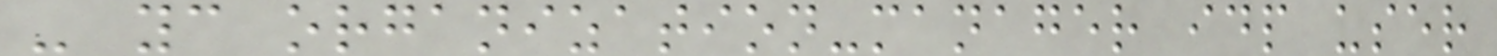- yc organization-manager idp user
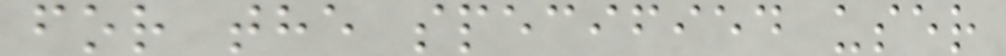for the specified user
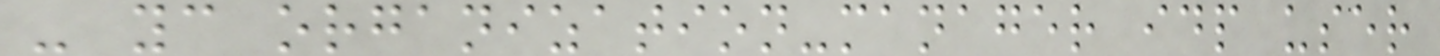- yc organization-manager idp user
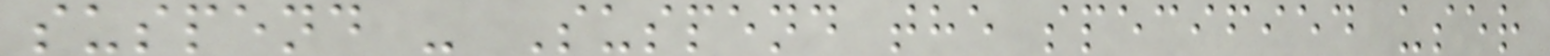suspend - Suspend the specified user
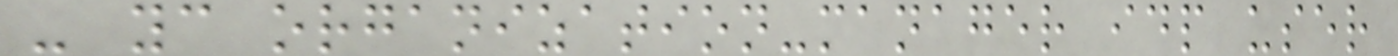- yc organization-manager idp user
